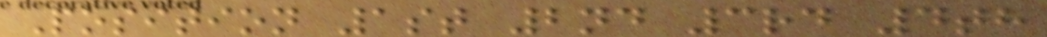Position 1st 2nd 3rd 4th
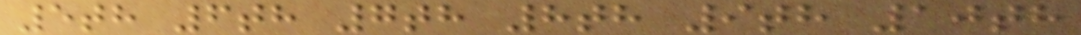5th 6th 7th 8th 9th 10th
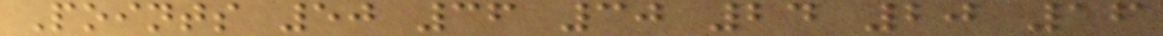Points 50 36 30 24 20 16
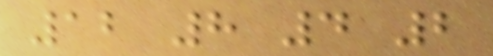12 8 4 2
